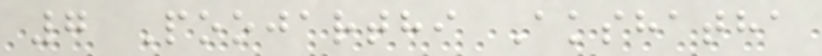7 Poojarthi Akshatha
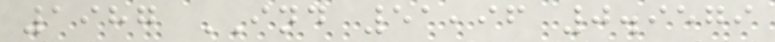1987 IND 51,96 0.9579
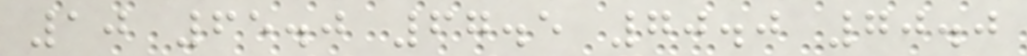10 65.0 67.5 70.0 70.0
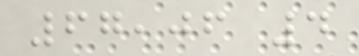67,06 4
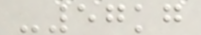-57kg
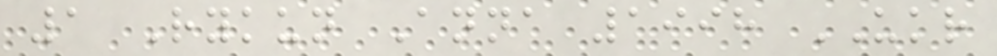1 Rykun Anna 1998 UKR
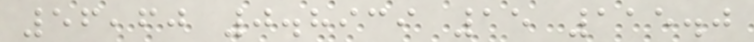56,60 0.8939 15 115.0
